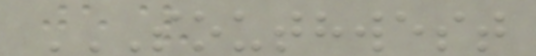SOUTHWEST
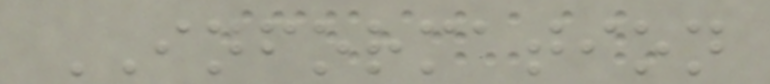INFORMATION
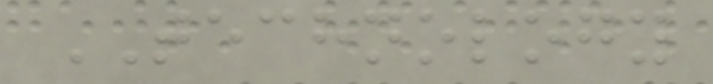TECHNOLOGY
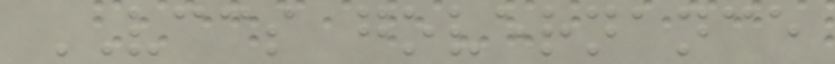VCCS governance
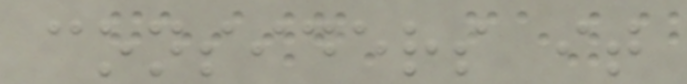considers it
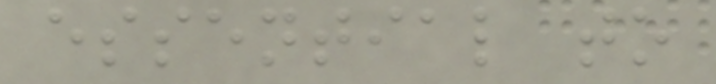essential to
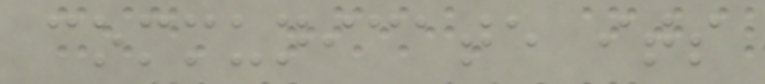communicate its
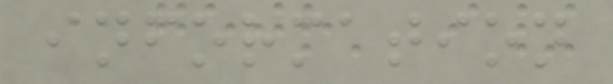information
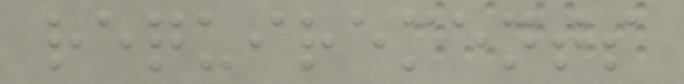requirements
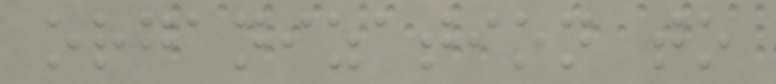organization to
